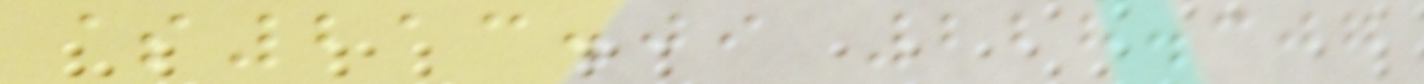$213.09 228.307
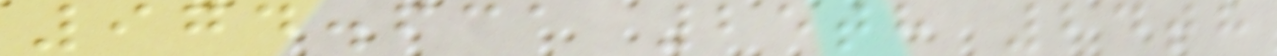974.631 25th 24th
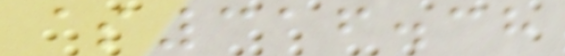$316.38
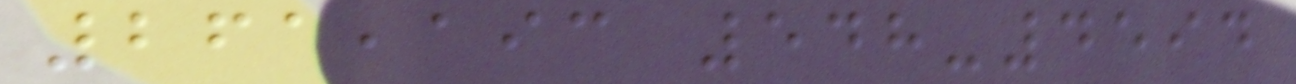261,193 548-4594
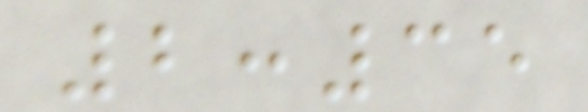2:35
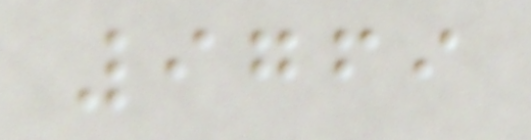9769
